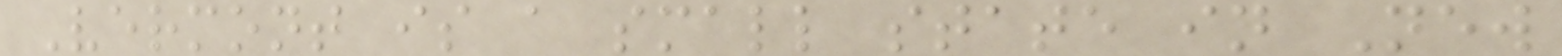Vermont is a small state in New
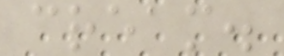cream.
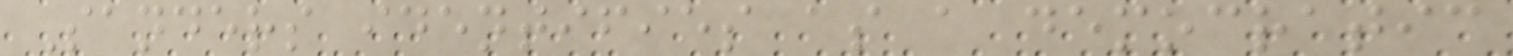Sanders identifies as a democratic
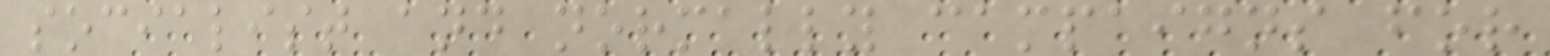socialist and normally campaigns for
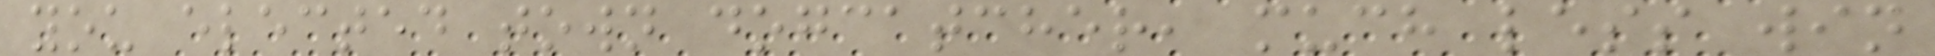you elected town dogcatcher, much less win
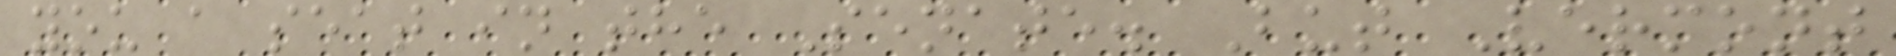you a seat in the Senate. But Vermont
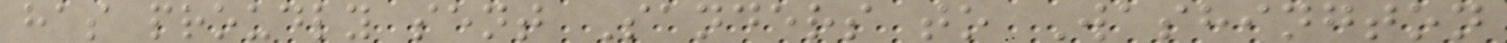has proudly sent Sanders to Washington
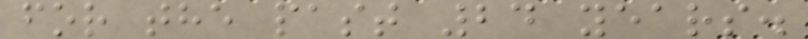for the past 24 years.
